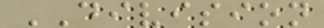DIVISION
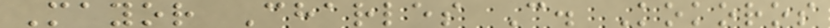Mayor Charles C. Kokoros
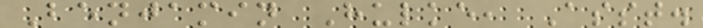Benjamin Hulke, Asst.
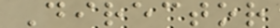Director
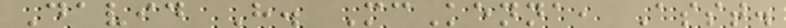David H. McKenna, Asst.
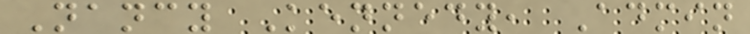Nancy Kennedy, Admin
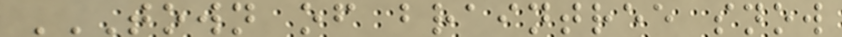TOWN OF BRAINTREE SNOW
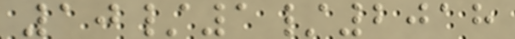10/1/2018
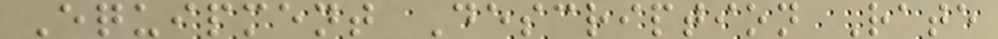Equipment Description Rate
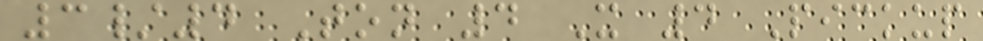3/4 Ton 4 X 4 Pickup
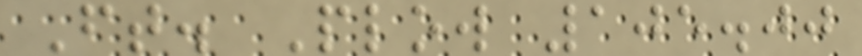Ft. Plow 105.00
